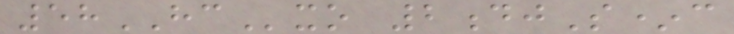58HCxo 2djS*c
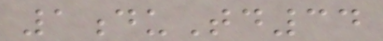1duTd34
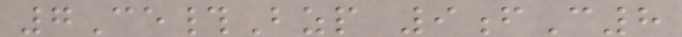7Ce#Bzp 9fC8
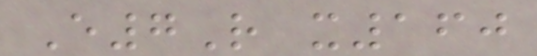E7R x160
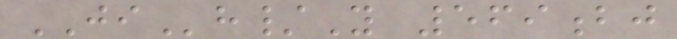JIh/Y 569bj
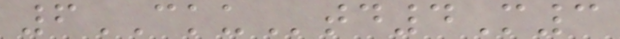6CKUtd4M3
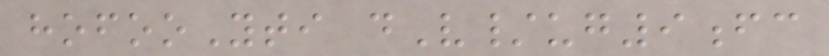hofooYti dV/ug9fc
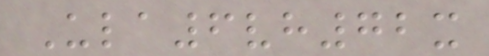Ula6vh72x
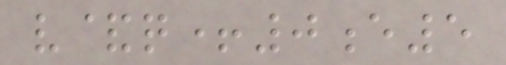v&q+0e5
